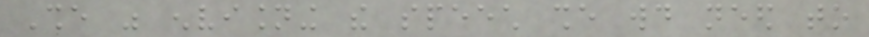She was envisioning the speech she would need to
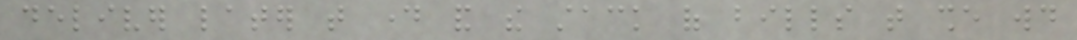deliver later that day and the stack of bills that she would
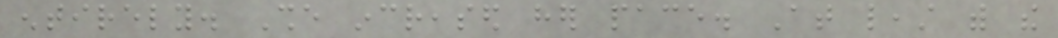entirely. She increased her pace. At least with the
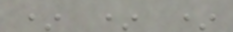* * *
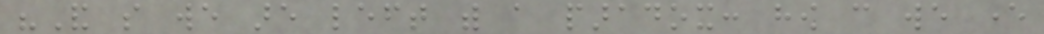"And so we are left with a paradox: how can we ever
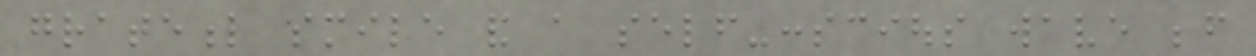grateful smile and a self-conscious wave before
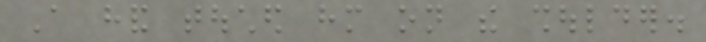A hand touched him on the shoulder.
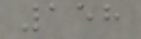158
